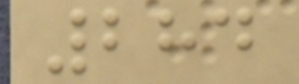284
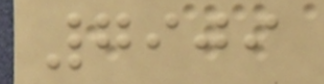7909
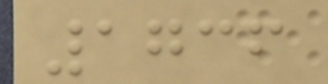1736
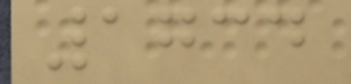1734
